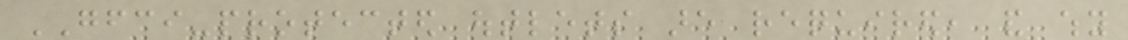GFCI-protected outlets are required, and why
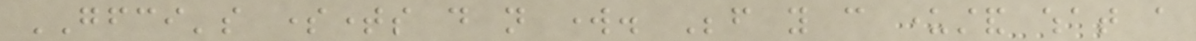GFCI's sometimes do not work. Before you can understand what a
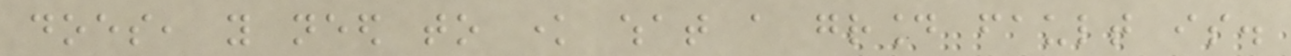does, you need to know what a ground fault is.
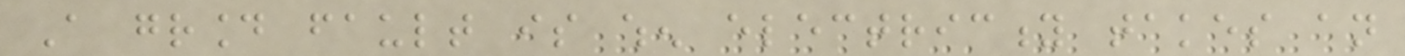A ground fault is when electricity takes an
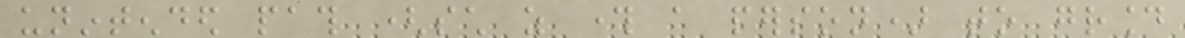unintended path (such as through a person) to ground
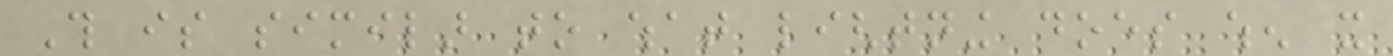This is similar to what lightning does when it
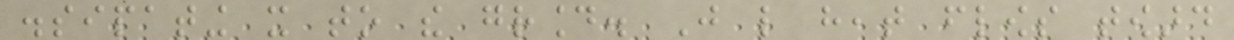dissipating it to the ground. Just like heat flows toward
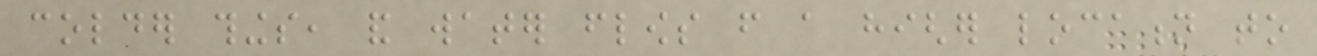colder things, and water flows from a higher location to
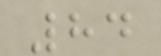84
